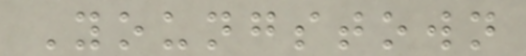Youngstown
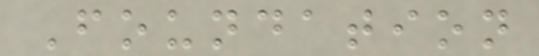Foundation
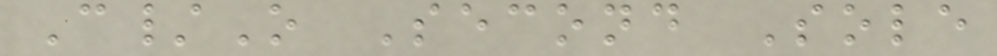C/O Second Sole
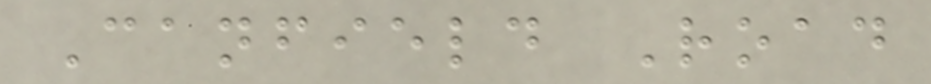Canfield Road
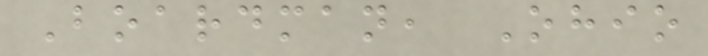Boardman, Ohio
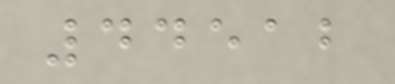44512
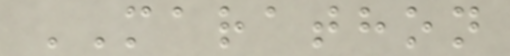MARATHON
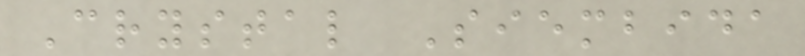Crystal Siembida
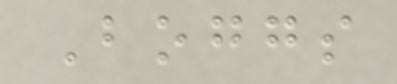Boggs
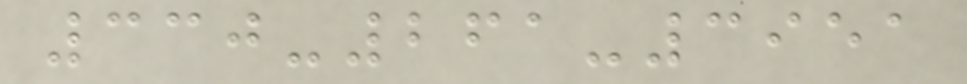330-261-3951
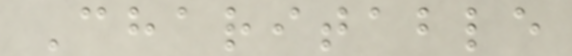Charitable
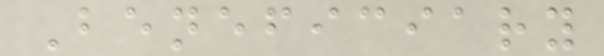Beneficiary
